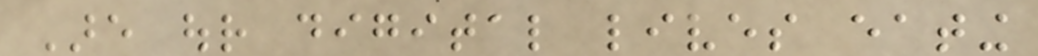Are our digital lives eating
